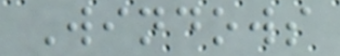Windows
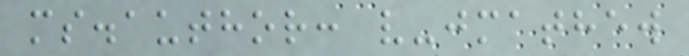ms.author: v-jmathew
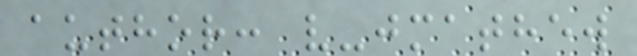author: v-jmathew
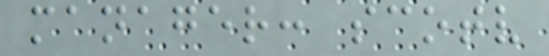manager: scotv
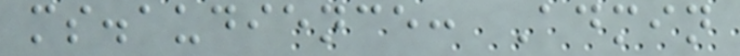ms.audience: Admin
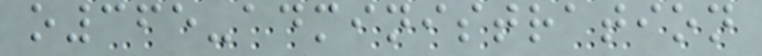o365-administration
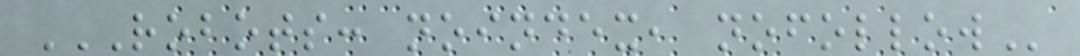ROBOTS: NOINDEX, NOFOLLOW
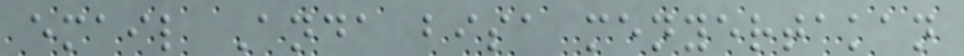email Anda bisa menyertakan
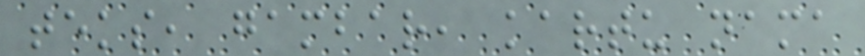teks, gambar, kartu nama
